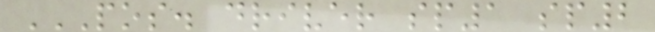POS. DRIVER SP1 SP2
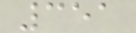351
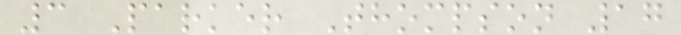3 Parker Thompson 17
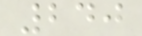240
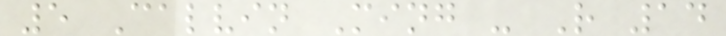5 Calvin Ming - R 14
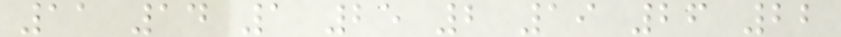11 14 1 25 2 19 26 22
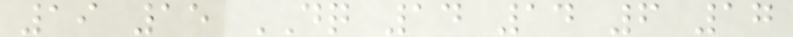19 15 DQ 14 14 6 17
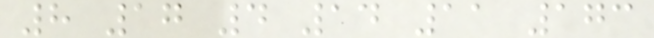8 17 4 14 11 173
